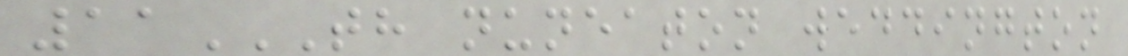11TH NUNEATON WEDDINGTON
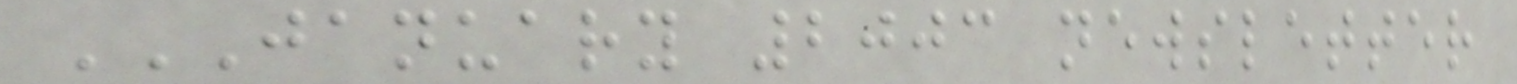JANUARY 2003 NEWSLETTER
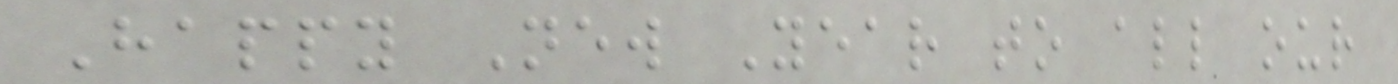Happy New Year to all our
